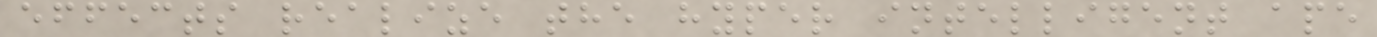effects realize the hyper intelligent ape
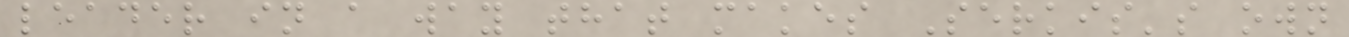leader in a way that makes Serkis's own
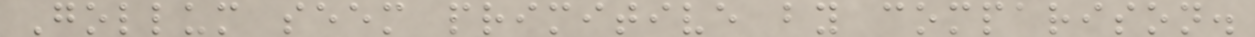Gollum seem primitive by comparison.
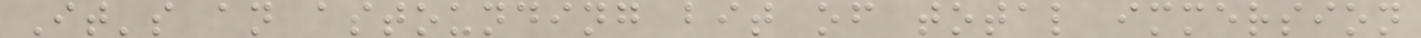It's an astounding bit of total immersion
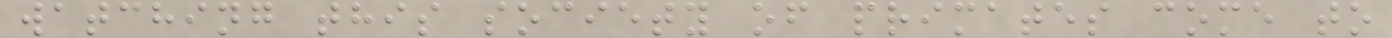watching this society of primates come to
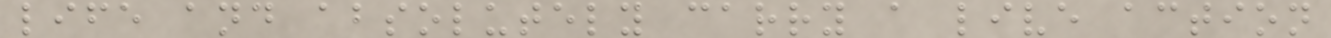life and absolutely carry a live action
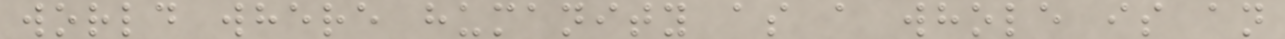world where humanity as a whole is an
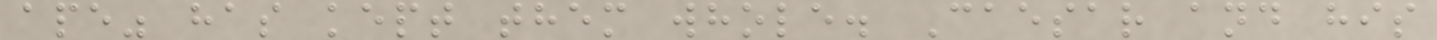ape" has kept them whole. Caesar and his
